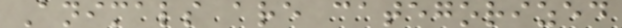Animals are categorized
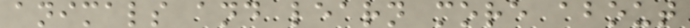animals and learn more about
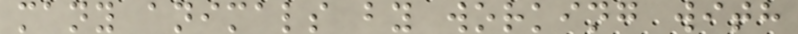many animals by working with
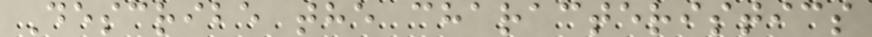Describe the characteristics
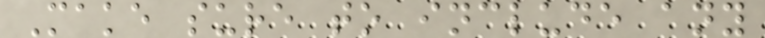Make sure to include any
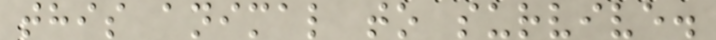this animal to survive.
